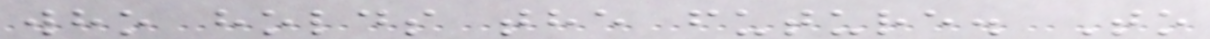who holds the future. To
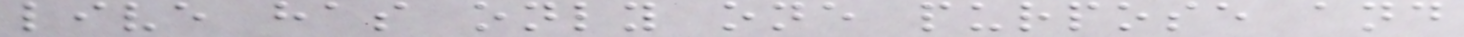live has only one purpose and
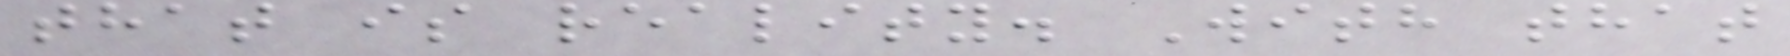that is reality. With that
